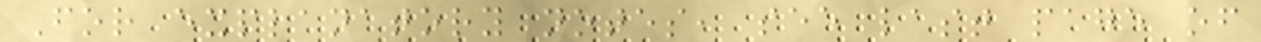For explanatory notes, see last page of
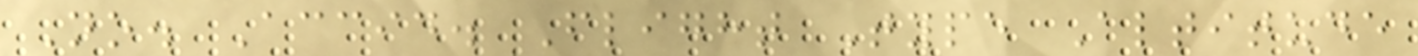No. Accid. Flight Type Altitude
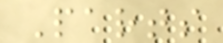Parts
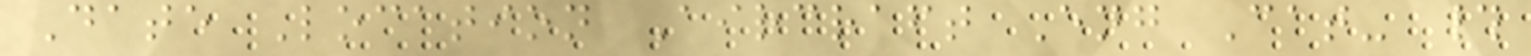Date Location Aircraft Eng Cat- #
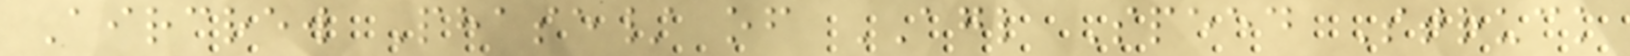Aircrew Phase/ of AGL Speed Struck
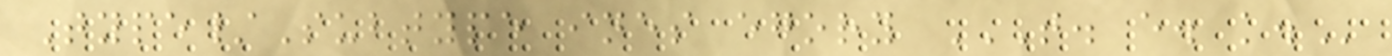Type/Subtype ines egory T. E. K.
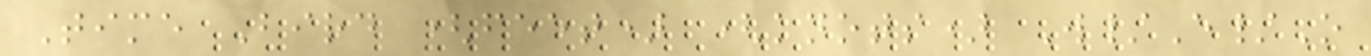Time Bird (feet) (knots) W/E/O
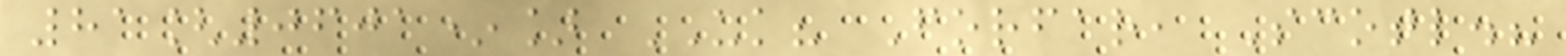81[0601*] UK? Forfar, Scotl.?
